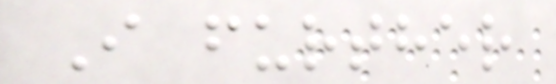I further
